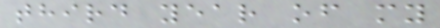third year of my
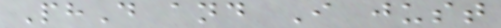PhD and I just
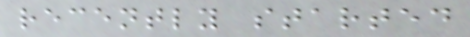recently started
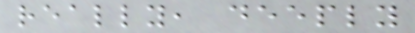really, deeply
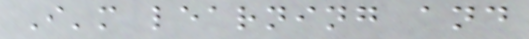I'm learning and
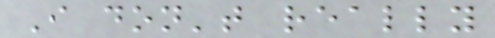I don't really
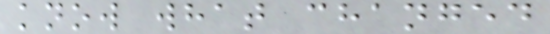know what changed
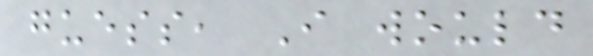guess, I would
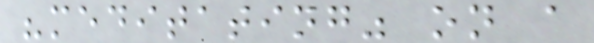"meditating" on a
